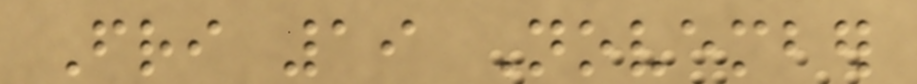Fri 19 November
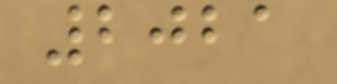2021
